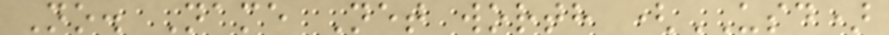No. Name Net worth (USD)
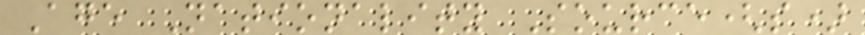Age Nationality Source(s)
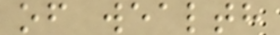of wealth
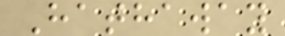Hathaway
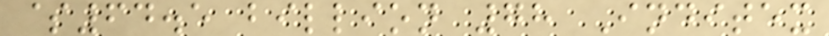$64.5 billion 78 Inditex
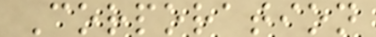Corporation
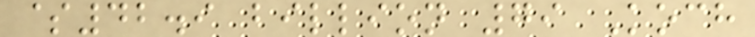$42.9 billion 79 Koch
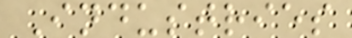Industries
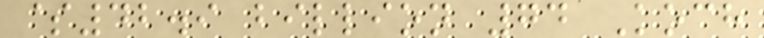$42.9 billion 74 Koch
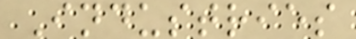Industries
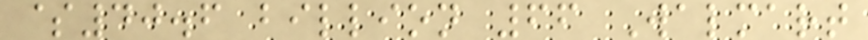$40.6 billion 66 Walmart
